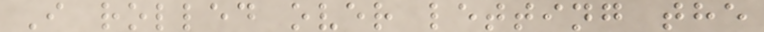I rolled over letting the
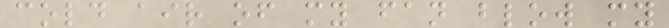cold air of my fan blow my
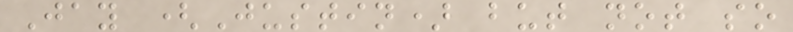Jay (Justin) but not so
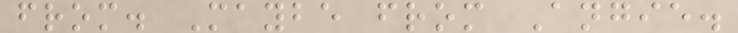from. Maybe from Angie.
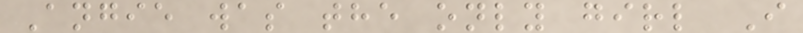Angie was the only girl I
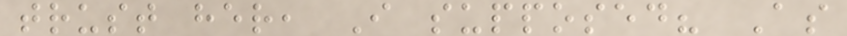trust her, I supposed? As
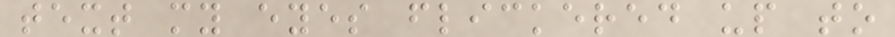text my eyes flickered up to
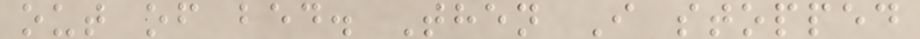out of bed. Then I stopped
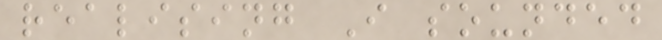realising I sounded
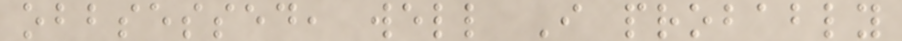obbsessed, well I probably
